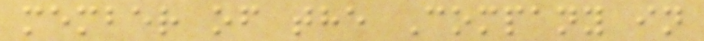member of the Company in
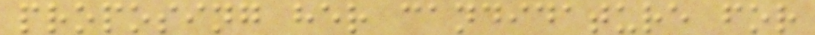proposing her candidature for
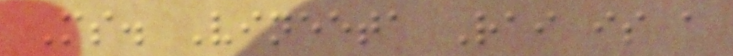Ms. Vineeta Rai is a
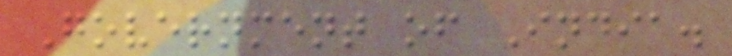Government of India.
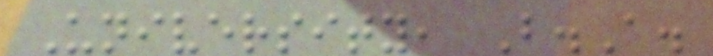University, B.A.
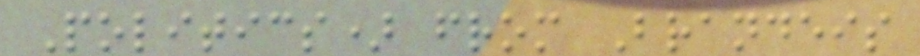Politics) from Brandeis
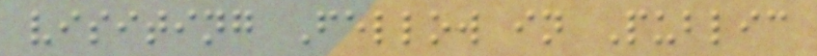visiting Fellow in Public
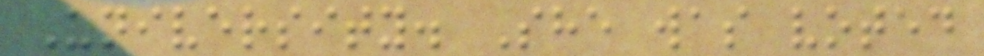University. She was voted
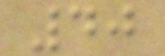40
